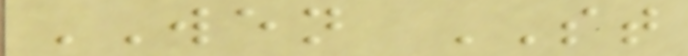WEN ST
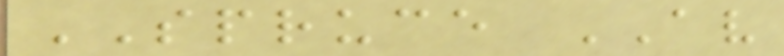SPRUCE AV
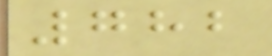782
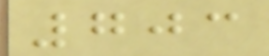703
